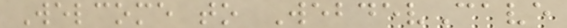Welcome to WebdevCave
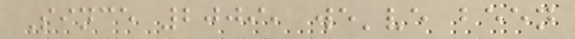Since 2009, we've been
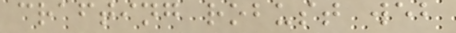crafting robust web
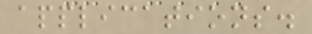applications.
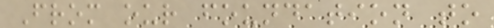From our foundation to
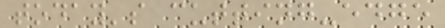today's cutting-edge
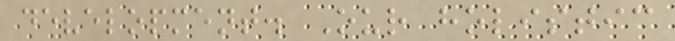development. Our holistic
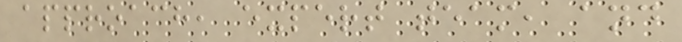approach, expert team, and
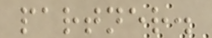partner.
